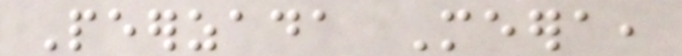Peerzada Meera,
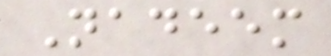Nadeem
